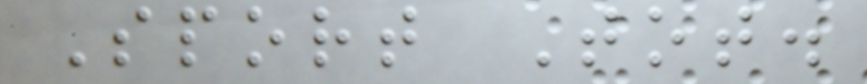Sport Tot.
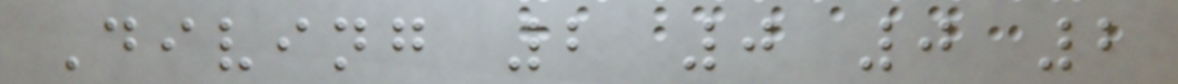Diving 2 0 0 2
